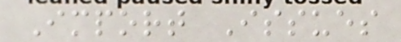Import Issues
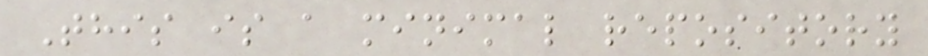This is a minimal repository
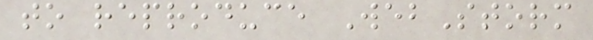to reproduce WebStorm
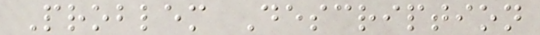Problem Description
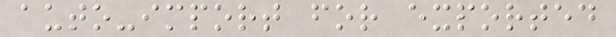auto-import for exported
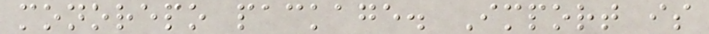monorepo package. Import is
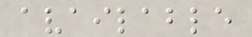available
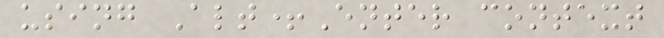using Alt+Enter context
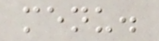menu.
